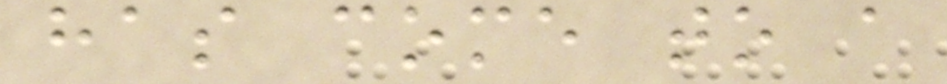has come to a
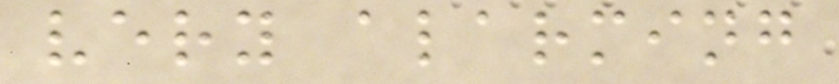very alarming
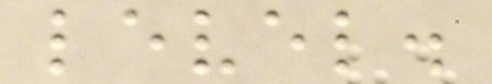level.
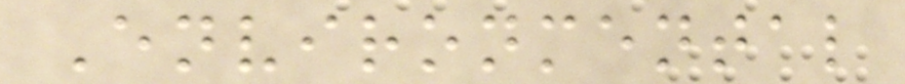Environmental
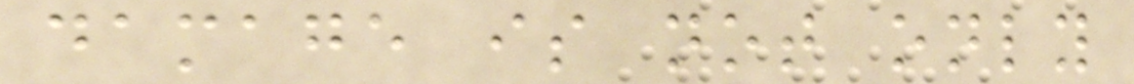damage is not only
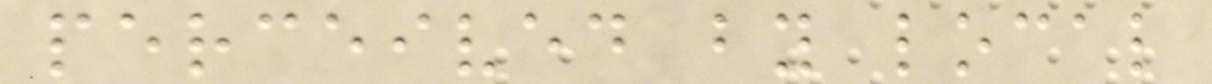perceived by local
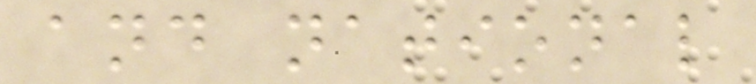and national
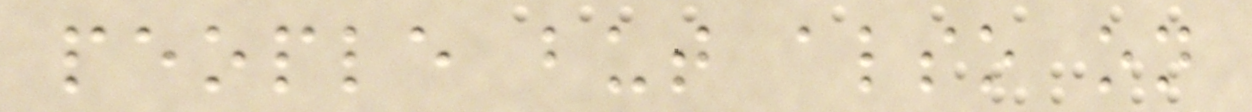people but also on
